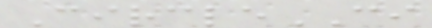CircleCI
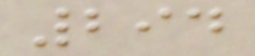294
